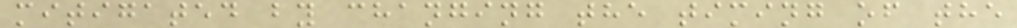mitigated by changing the timing of the
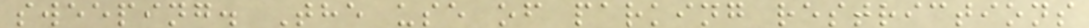sweeping. The use of parking restrictions
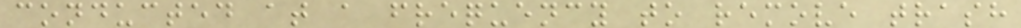conducted at a frequency to remove trash
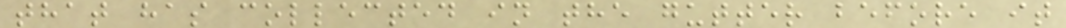that has collected in the gutter before it
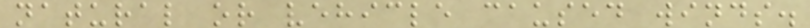natural or vehicle caused winds.
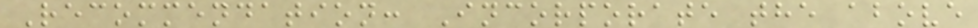Recommendation: Incorporate the above
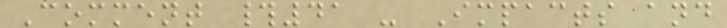Comment #41 - Impacts and
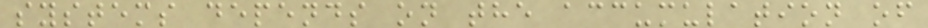systems depends on the accumulation of
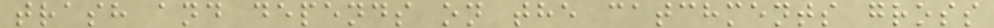trash and depends on the catchments gross
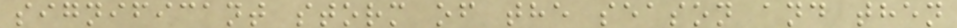significant storm of the season and then
